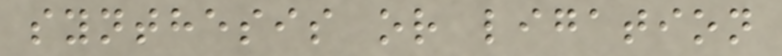synthesis or ligation
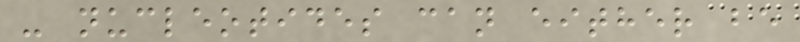- nucleotides can either be
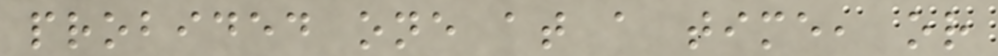probided one at a time, or
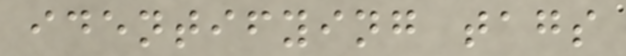identifying tags
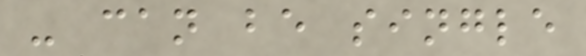- can be single
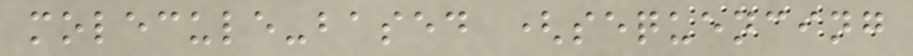molecule-based (sequencing
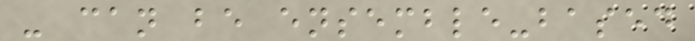- can be ensemble-based
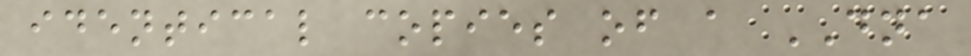identical copies of a DNA
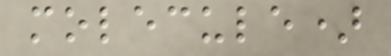molecule)
